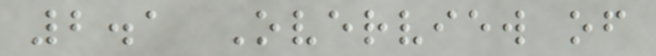2.1 Overview of
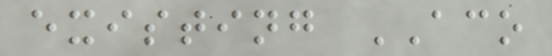existing ACO
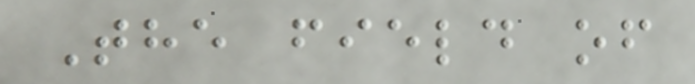The field of
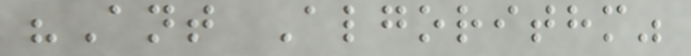"Ant Algorithm"
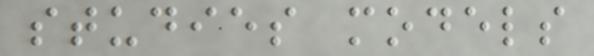studies models
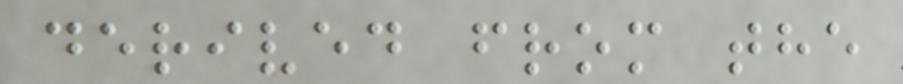derived from the
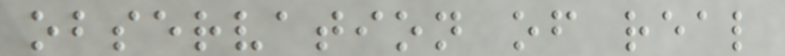observation of real
